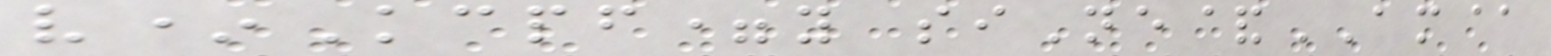v*Kcpf=y siNe&AM@
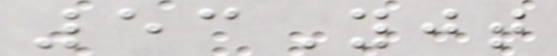53Yjt
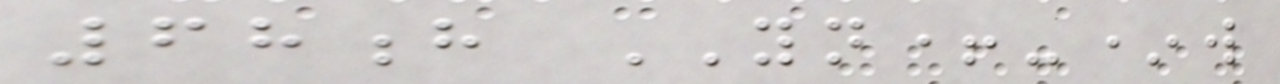68h YN+-*w
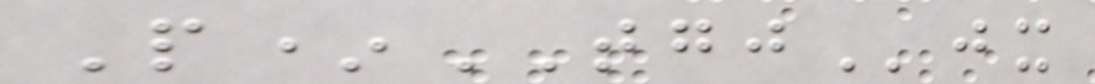P*TGJjx
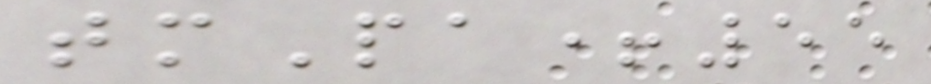tmPa+55
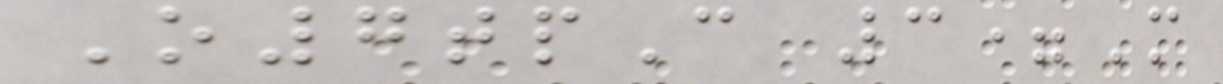O7tpC 3=M
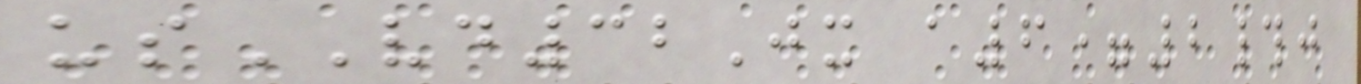usVD32Jx a6=2#j
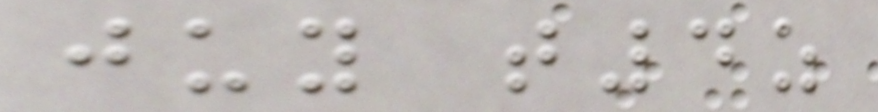juy t4z
